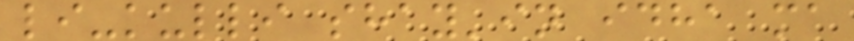li-kulli shay'in idha ma
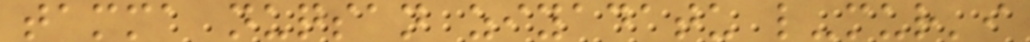tamma nuqsan ziyadatu l-mur'i
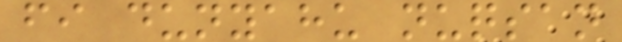fi dunyahu nuqsan
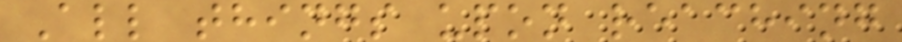All things upon reaching
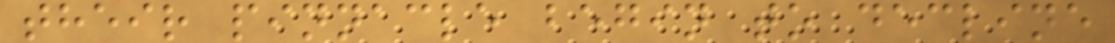their pinnacle begin to decline
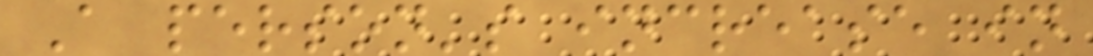A person's increase in
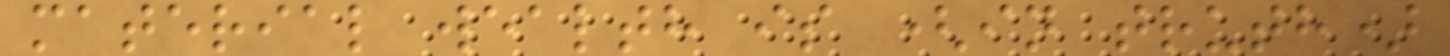material wealth is (in truth)
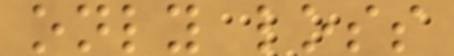only loss
